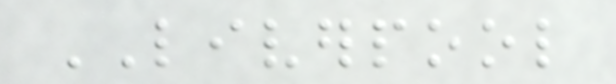LIVERPOOL
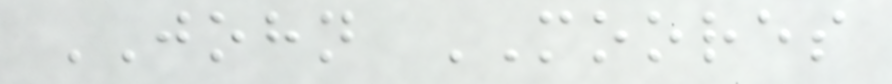JOHN MOORES
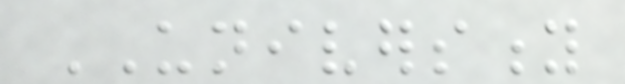UNIVERSITY
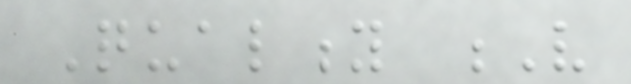Quality V
